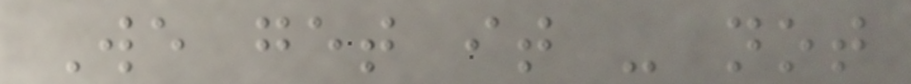We get it - not
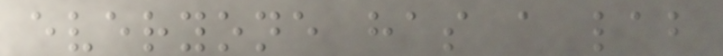everyone has a lab
